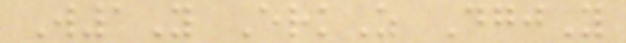W1Y ErkZ DgjY
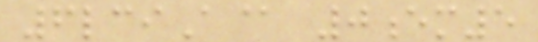6lciA@ 0em5
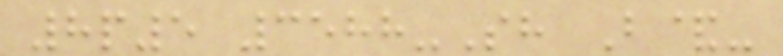8p5 3588-Sh B&-
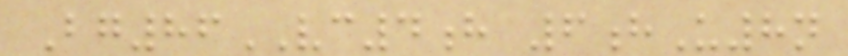Bg86VC4h 6hU8n
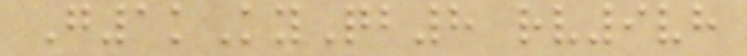G1kKyQb8 rv9vh
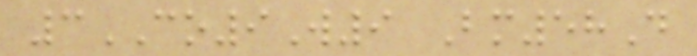3CO9W9 Bm58D
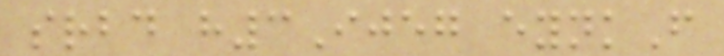srbd h3Ijeg eynkF
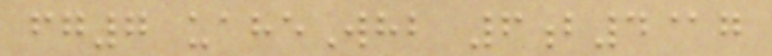fg7 uaheWhb 6b4@g
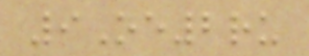9Oe2ru
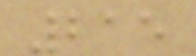215
